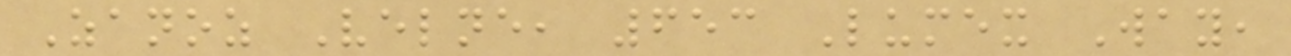Zanoz Velne, 653 Lumex Way,
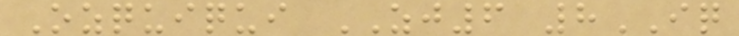Ozquiqui ZJ6 8IQ
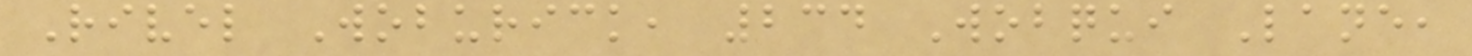Rivel Woburick, 234 Wobqui Lane,
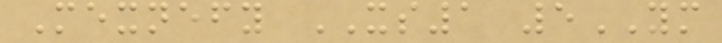Mexnefy XS1 5YM
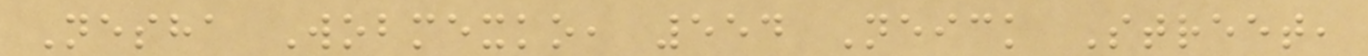Nesha Wobmexko, 554 Neick Street,
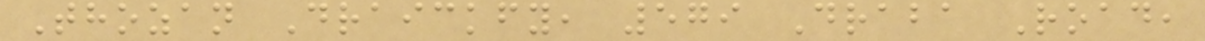Thozan Draickfy, 579 Draba Road,
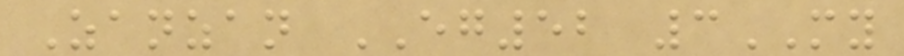Zanzan EG52 3MY
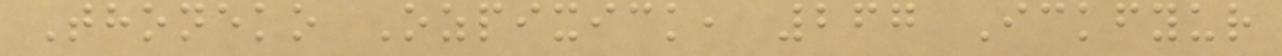Thoneko Ozpixick, 267 Ickfyur
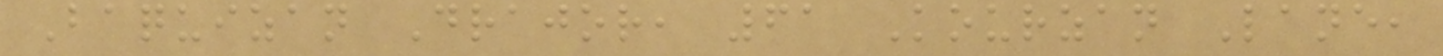Baquizan Drajor, 61 Kourzan Lane,
